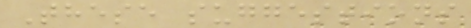These suggestions
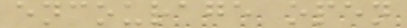encourage open
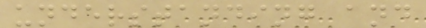understanding and
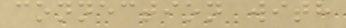connection with
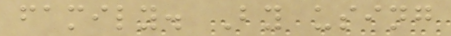family. By using
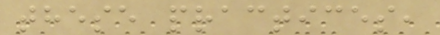these practices,
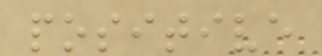positive
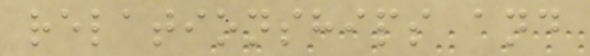relationships and
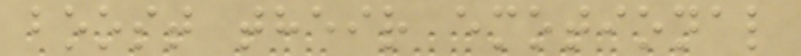boost their emotional
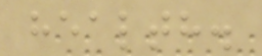health.
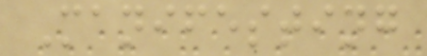Manifesting
